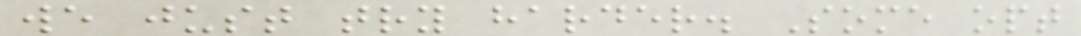we just try harder. Some opt
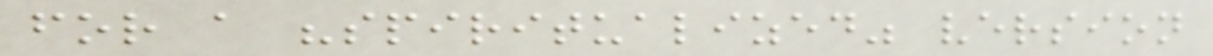for a "spiritualized" version
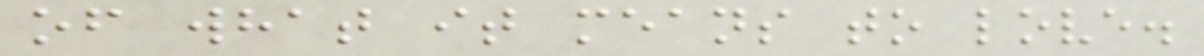of what it means to love.
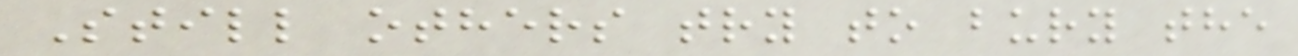Still others try to bury the
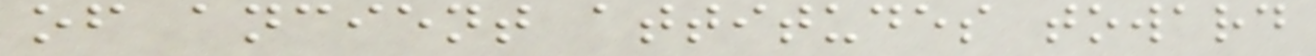of ancient attitudes toward
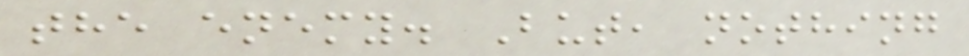the enemy. But, nothing
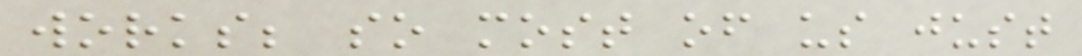works; so most of us just
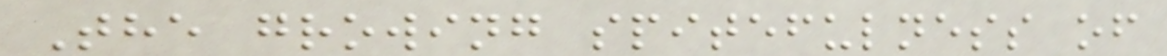The growing spitefulness of
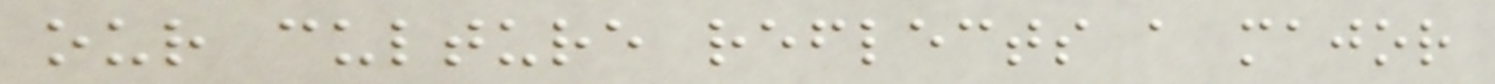our culture reflects a major
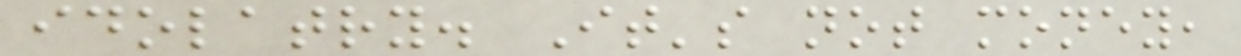idolatry. It's not money,
